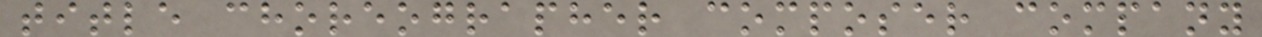title choreographer composer company
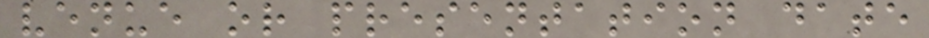venue or presentation date
